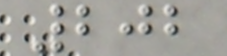202
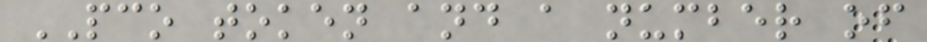PCO token and a number of
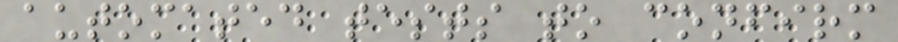automated tests to confirm
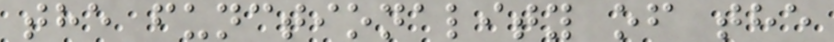the functionality of the
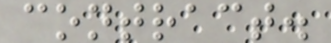contract.
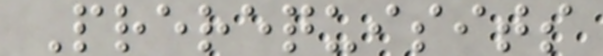Prerequisits
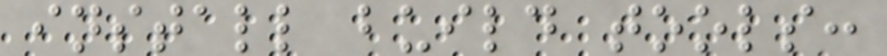install build tools:
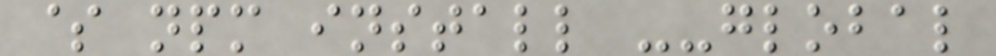$ npm install --global
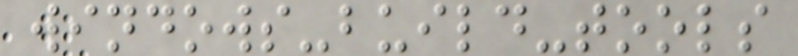windows-build-tools
